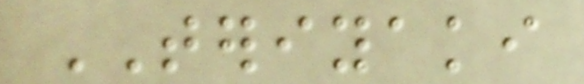TERIYAKI
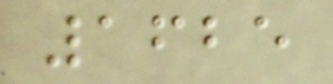1625
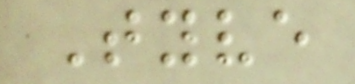Tyve
